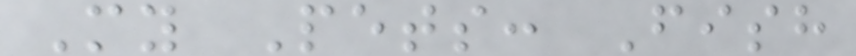My Pets: Fish
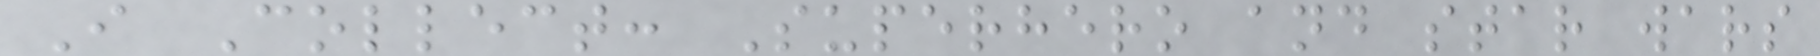I Collect: Superhero and star wars
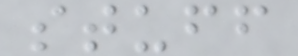stuff
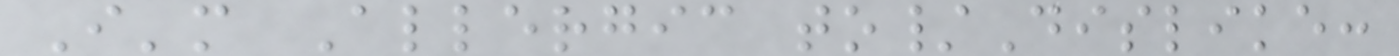I'm Allergic to/Dislike:
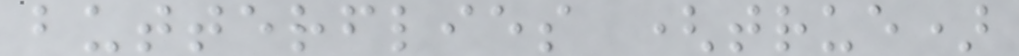butterflies (true)
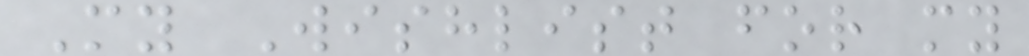My Wishlist for my
